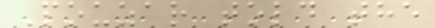Pouzar told the
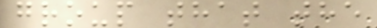group that the
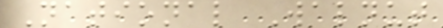National Walnut
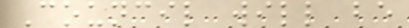Council will be
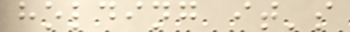holding it's
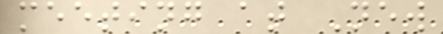meeting at New
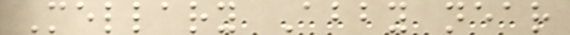Mellary Abby near
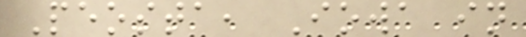Peosta, Iowa in
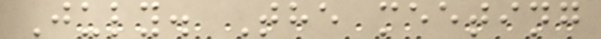July. The meeting
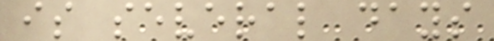is several days
